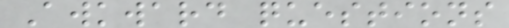Awkward questions
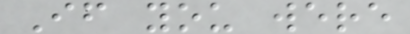If you were
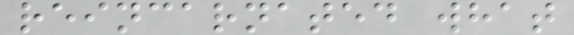reincarnated what
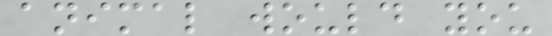animal would you
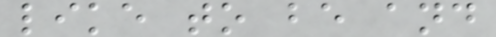like to be and
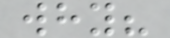why?
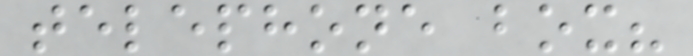telephone box?
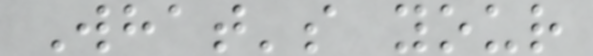What's your
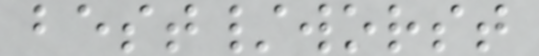best/worst
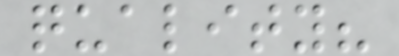quality?
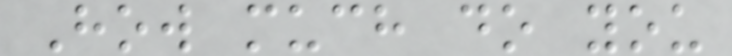How much do you
